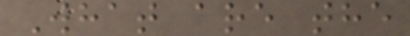What are the
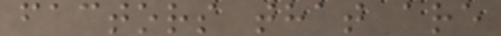factors that are
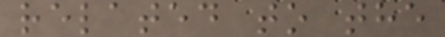related to the
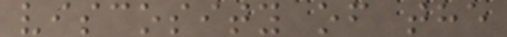viscosity of the
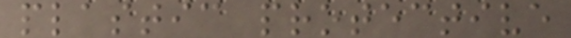plastic protective
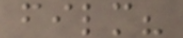film?
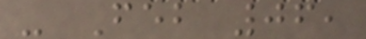- Feb 06,
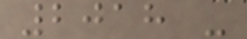2018 -
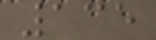135
